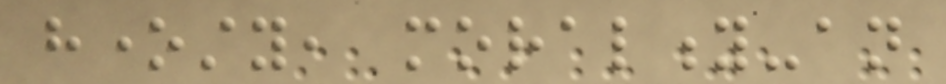honesty, morality-an
